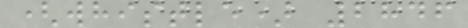(whistle) 2846
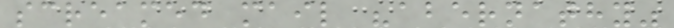screamed mail "abernathy"
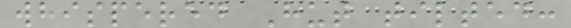whispered Hut tilted:
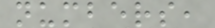numbers,
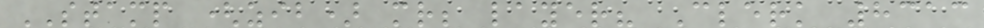STAMP (zib) mr; layer? Clerk 8313
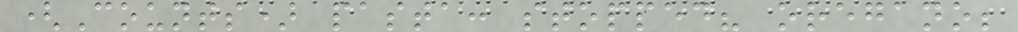(Counts) pasta: stopped? oregano;
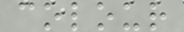colour
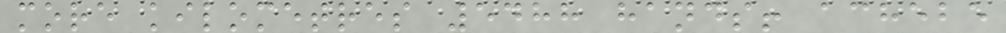more kilometres 5488 hands! achebe
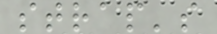strap's
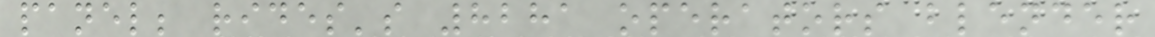panel; rides's 8281 operators blender
